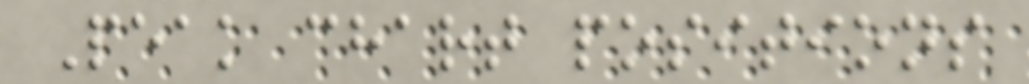Peak chart positions
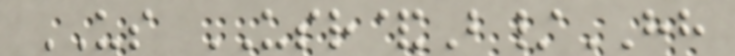US USR&B/HH
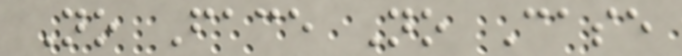No Face No Case
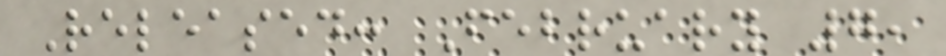Released: February 7,
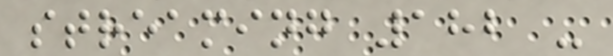streaming 182 -
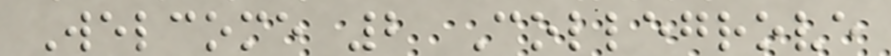Welcome 2 Collegrove
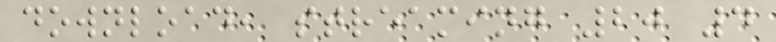download, streaming 20 4
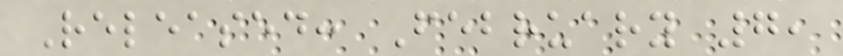Released: February 7,
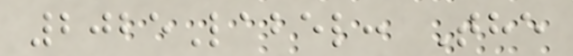2025Label: The
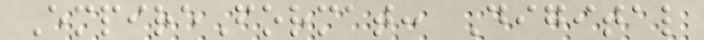EmpireFormat: Digital
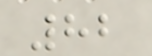82
